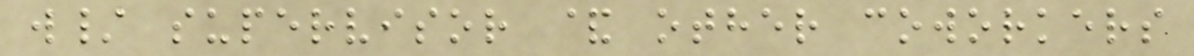w/ supervisor & other coworkers
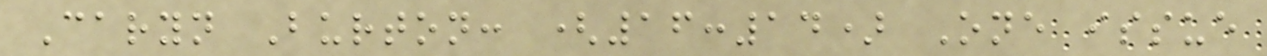Caryn Burton: (16:14) One issue
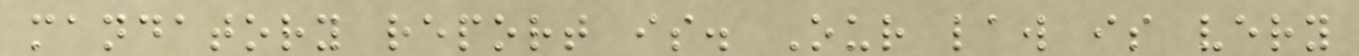mandatory report is. Our law is very
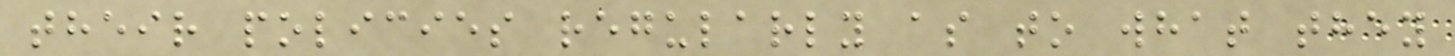their policies regularly as to what they
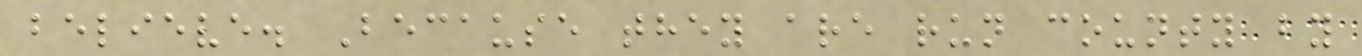believe. Because they are run county by
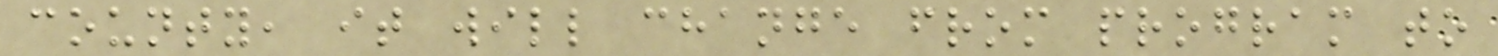county, it will change from program to
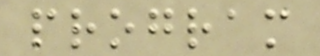program
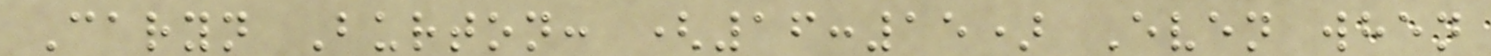Caryn Burton: (16:15) Even when
